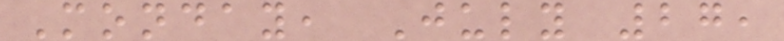Monday, July 27,
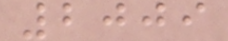2009
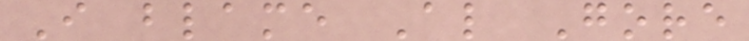I blame Al Gore
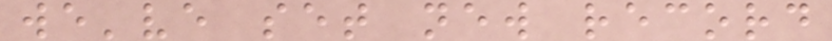we've set new record
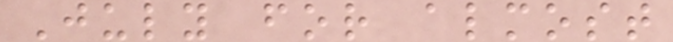July for almost
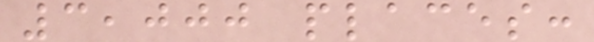3,000 places:
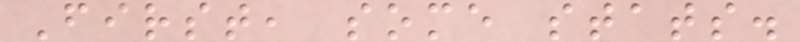First, some stats.
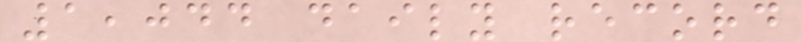1,044 daily record
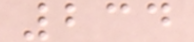234
